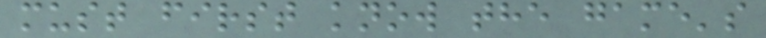must first know the game's
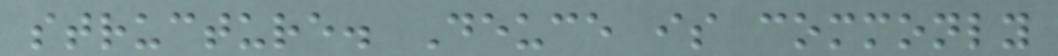structure. Deuce is commonly
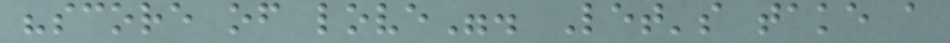"score of love". Let's take a
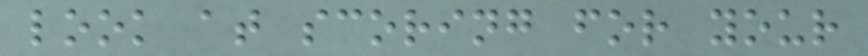look at scoring for your
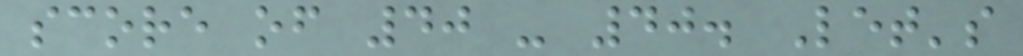score of 40 - 40. Let's
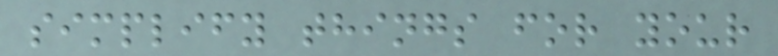simplify things for your
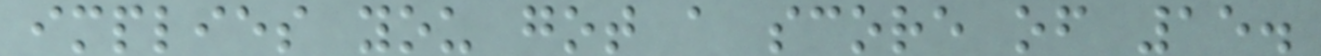implies you got a score of 15.
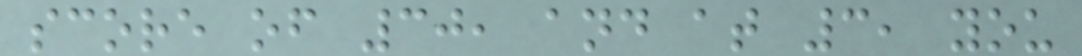score of 30, and at 3, you
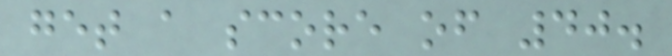get a score of 40.
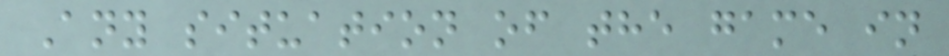Any situation of the game in
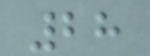28
